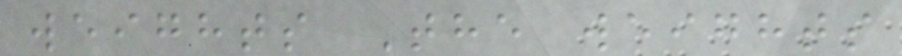weights The weights
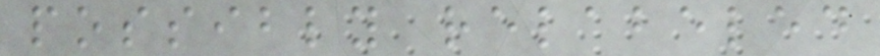possibly relabeled
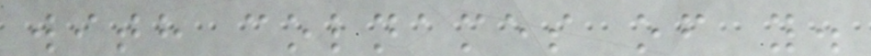with colnames of y.
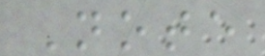Note
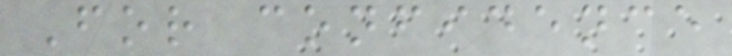For confidence
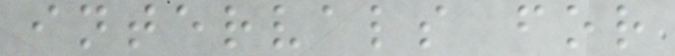intervals for
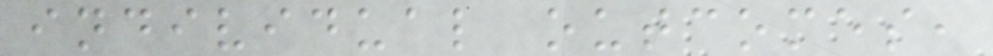individual outcomes,
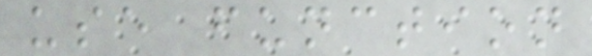use function
